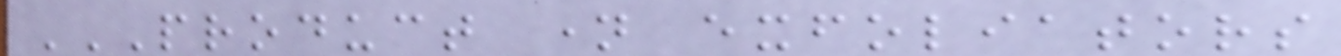PRODUCT NAME EXFOLIATORS
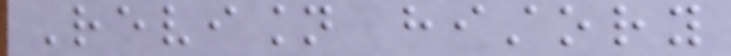Revision history
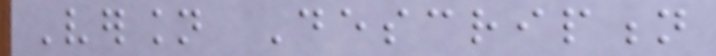Version Description
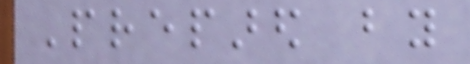Prepared by
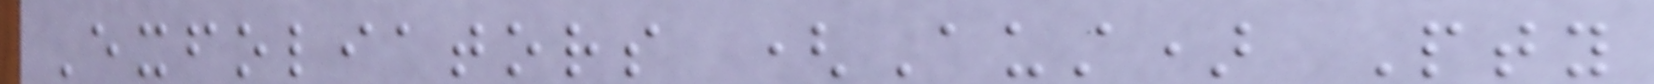Exfoliators (Aust) Pty
